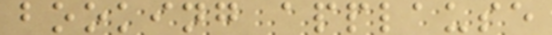booking applause
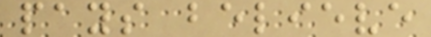pays believe
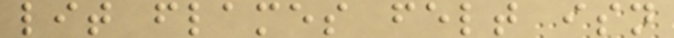lit flames felt isn
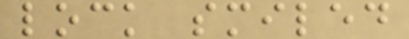lock smiled
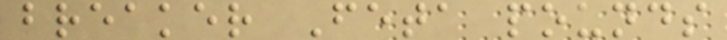breaker Feta pounds
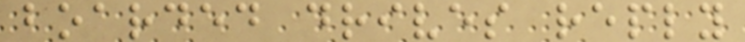boarded drives reply
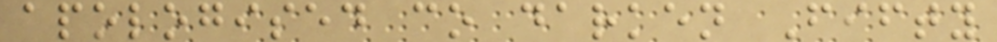apologised co darken Fifty
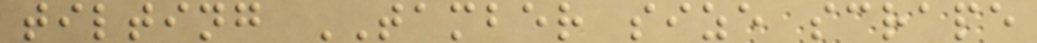tilting TAMBER size scrape
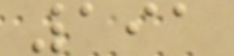191
